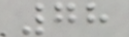78
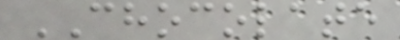CHOCOLATE
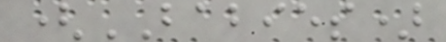(BABIES)
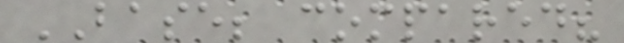BASE; compared?
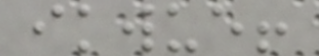ikwue!
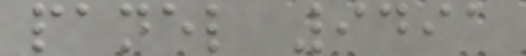panel 9491
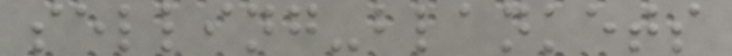selling-blankets
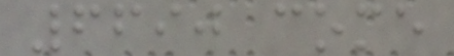6690 come
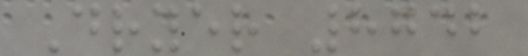Dryer 8742
